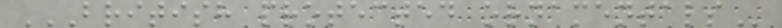BRITISH PROTECTED ORNAMENTALS
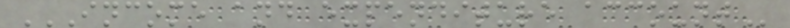INCOME AND EXPENDITURE ACCOUNT
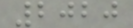2020
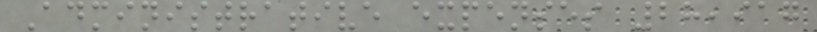Administrative expenses 28,917
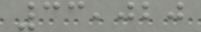33,020
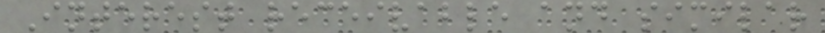Interest receivable and similar
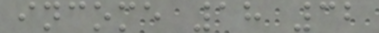income 18 32
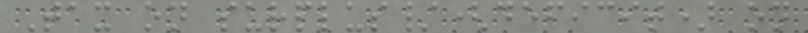Tax on surplus/(deficit) on
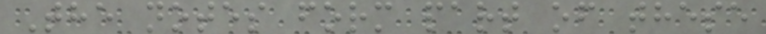The notes form part of these
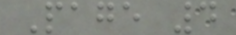Page 4
